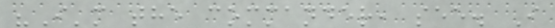"I'm the commander, see. I
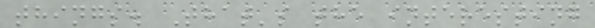things. That's the interesting
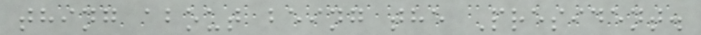thing about being the President.
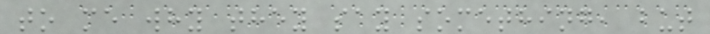to me why they say something, but
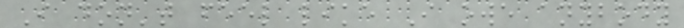I don't feel like I owe anybody
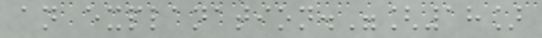an explanation."[18]
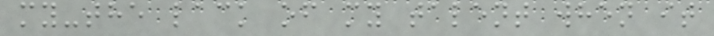my-the lack of my talent when it
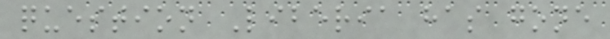question Liberia has gone
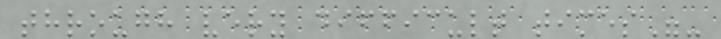through very difficult times"-
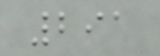291
